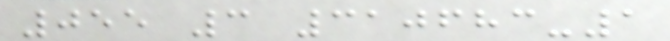055 3 310683-1
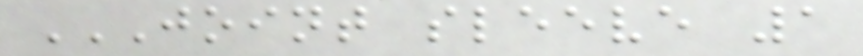JOINT SLEEVE 1
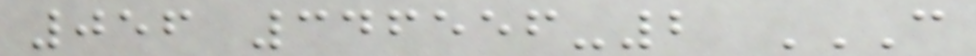056 346556-2 C
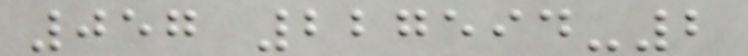057 227594-2
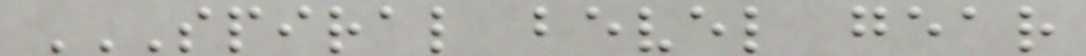SPIRAL BEVEL GEAR
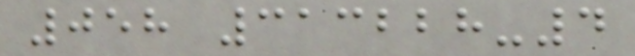058 313228-4
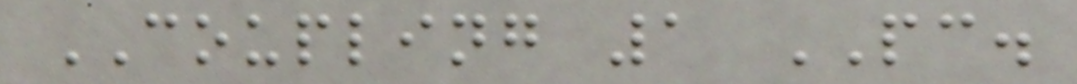COUPLING 1 PC.
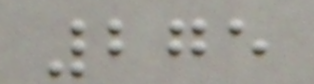275
